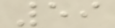59
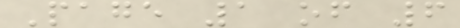Page 1 of 6
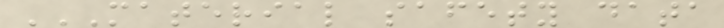MATERIAL SAFETY DATA
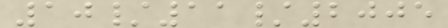10/11/2005
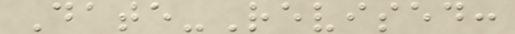Date-Revised:
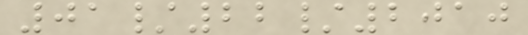01/22/2010
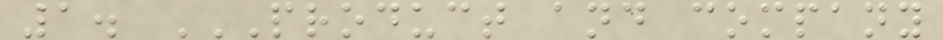1. PRODUCT AND COMPANY
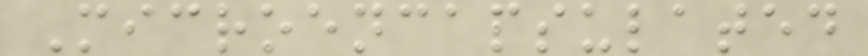Microencapsulated
